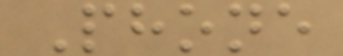Phone
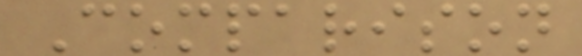Comparison
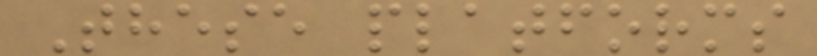These platforms
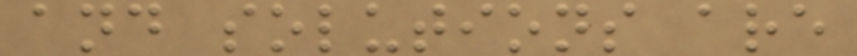and solutions are
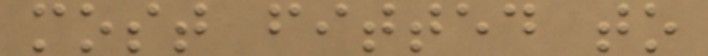most fitted to
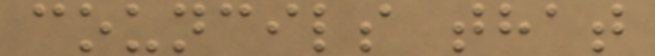councils that
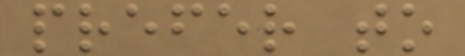prefer to
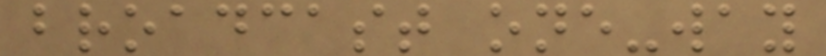broadcast one-way
